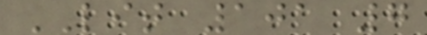LIT 101 7
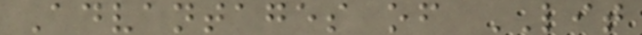Advantages of LIT
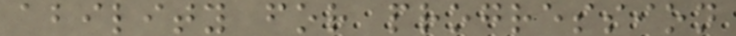ability for progression
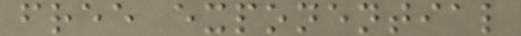free exponential
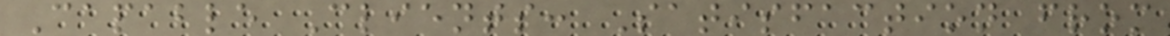Capable Clients: Satisfaction from
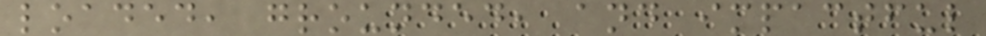loaded, grounded, and impactful
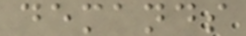demands
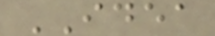IDEA
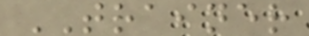TRAINER
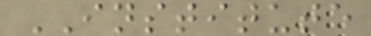INSTITUTE
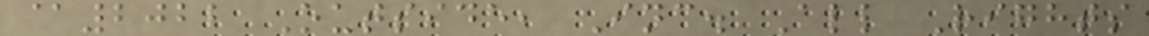@2022 Outside, Inc. All Rights
